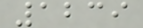1239
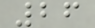26
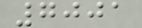7001
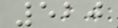520
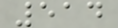514
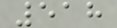518
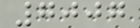7007
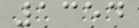1354
